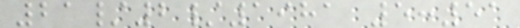21/2/1981 5:51
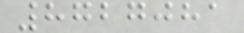8727081
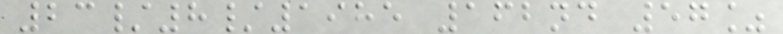23/8/1985 162nd 57%
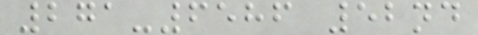271-6586 52nd
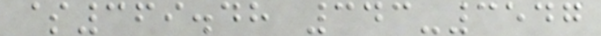$369.48 343-3547
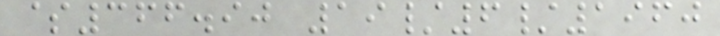$366.90 19/6/1960
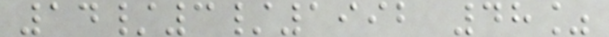14/3/1992 48%
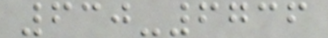630-6736
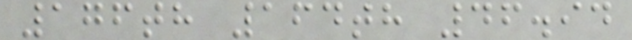176th 164th 46.94
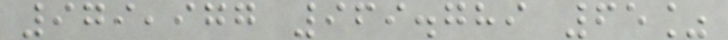979,977 969.789 65%
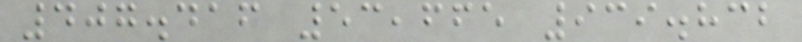407.416 53,665 939.832
